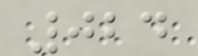024
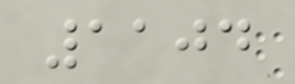1104
